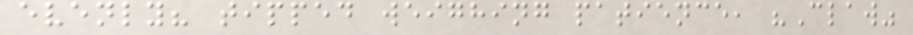evenly? tipped weighing patience, "Claw"
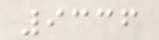9336
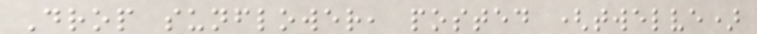Drop sunflower, posted (twelve)
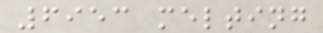6953 melting
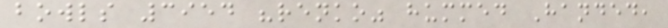bowls 3954 "renko" hummed Handed,
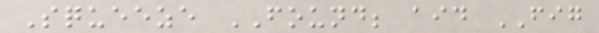Squeeze FOUND; aid FIG
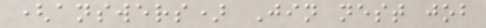(answers) Jin nest job
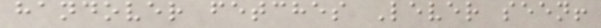handover fetches Lever seen!
